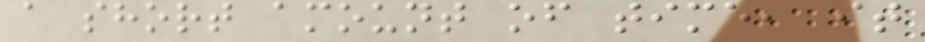a short amount of time, it
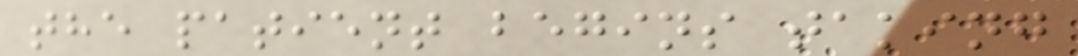the patient begins taking
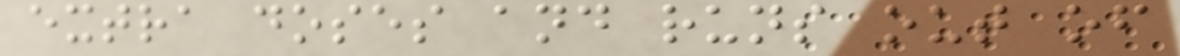extra doses and runs out of
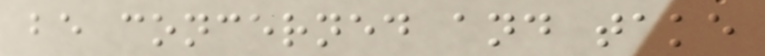be concerned and take
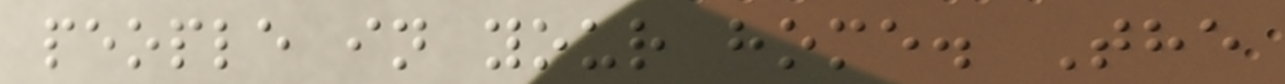people in your home. The
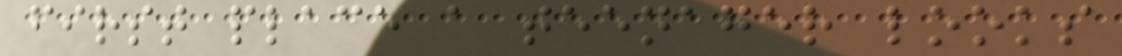first place a teenager looks
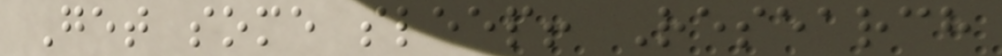Get some sleep! Research
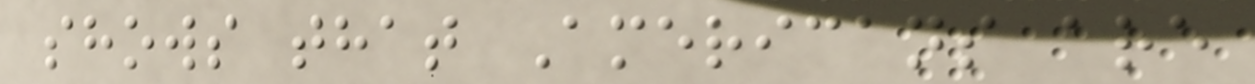shows that Americans are
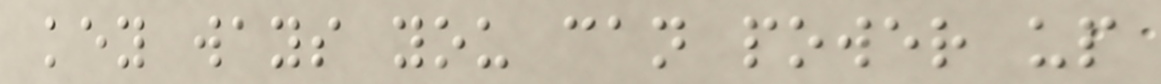key ways you can power up
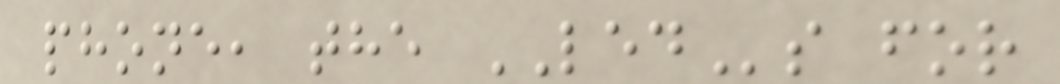phone, the LEDs for
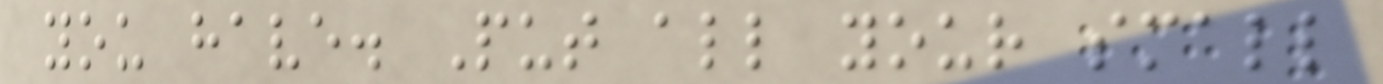you have. Put all your small
